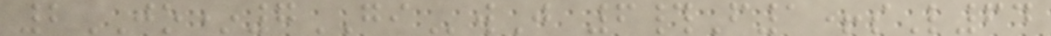2JO*7GIwJ 6#F1+sL64
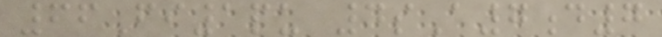66Fi1pu 4sA7d7
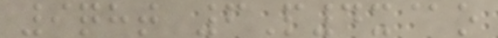9qht 6P4x@o
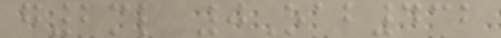g2ml 0Oab432
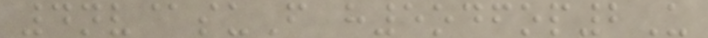4nv@suF h5odfop2U
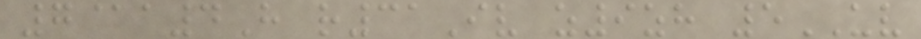7@a4H r31Iv z9zh 5UV
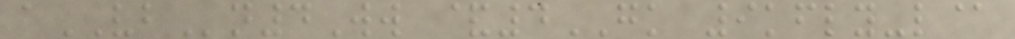aVBn4Ww &4GK 9kfly-l@
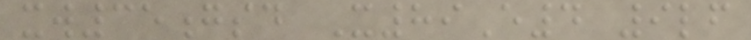xw35gsd X89E4 9lf
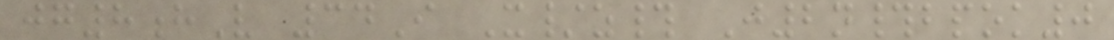jg8hV 34I X/z# J2n#bpok0
